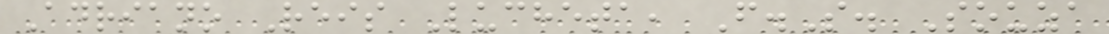Adriano Reis Lucheta, F.S. Souza
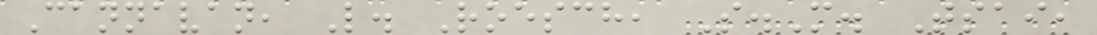Cannavan, L. Roesch, S.M. Tsai,
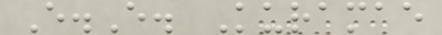E.E. Kuramae
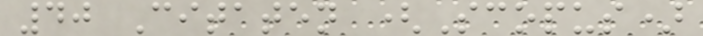40 Citaten (Scopus)
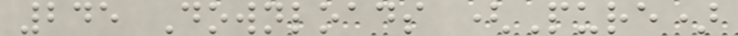245 Downloads (Pure)
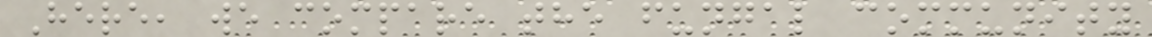Here, we compare the fungal community
